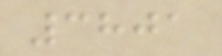3801
